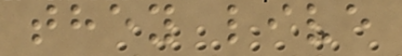they live
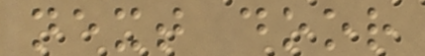next door
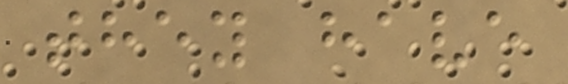they have
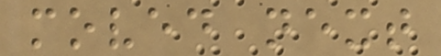moved next
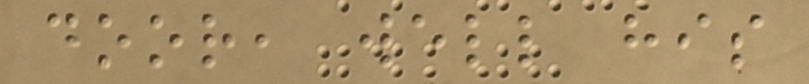door, well his
